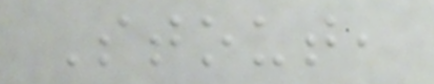Stout,
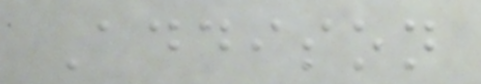Addison
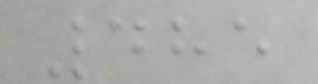485
